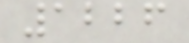1226
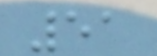51
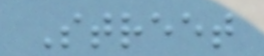Street
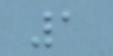1
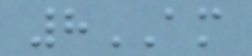8AM
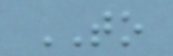TO
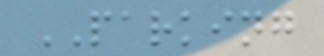PARKING
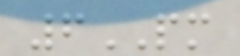6PM
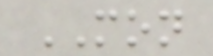MON
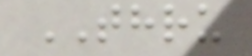THRU
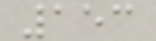153
